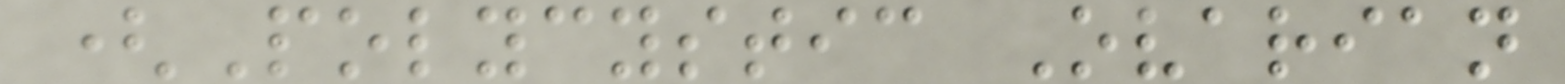(Polycystic Ovarian
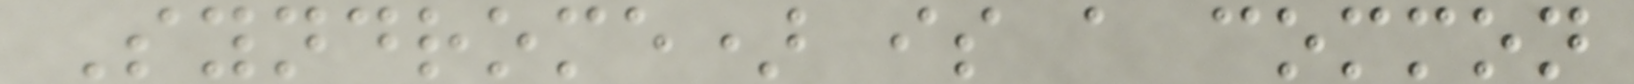Syndrome) is a common
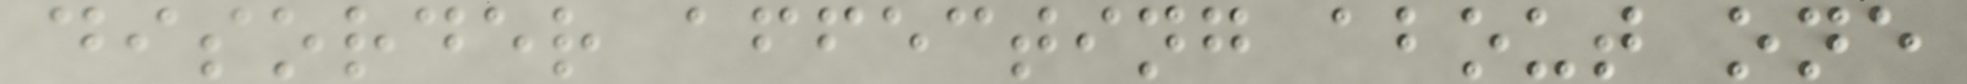disorder affecting about one
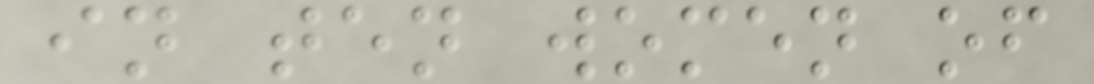in ten women of
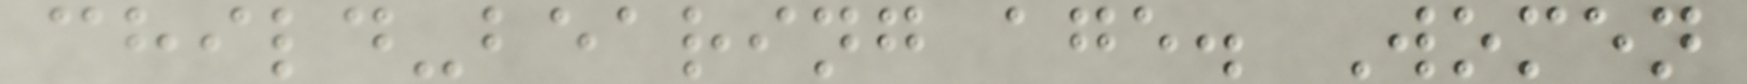child-bearing age. Women
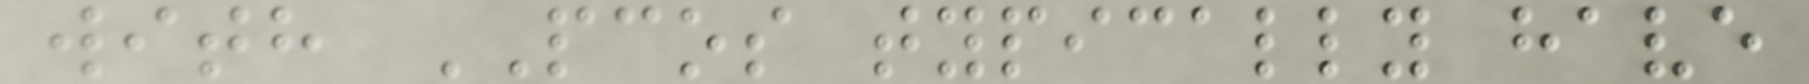with PCOS typically have
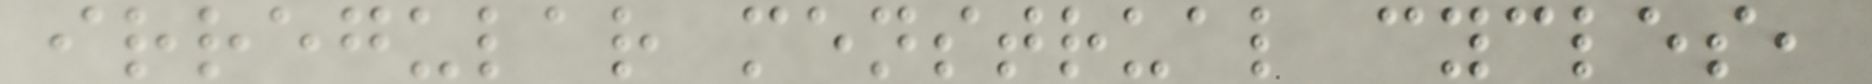irregular menstrual cycles,
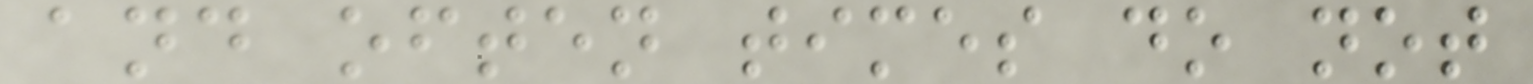and often times do not
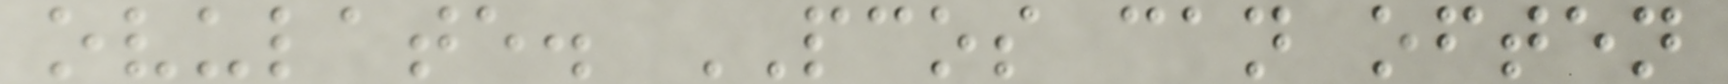ovulate. PCOS can often
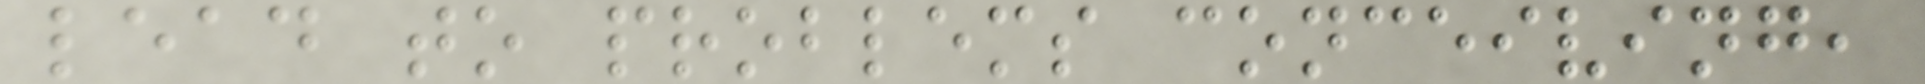lead to problems conceiving,
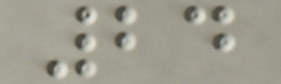24
